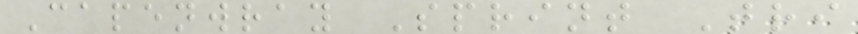Capenwray Sprint Tri
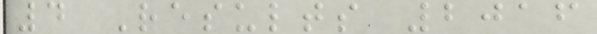4 Results 2016
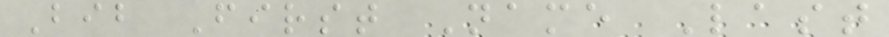Bib First Name Last
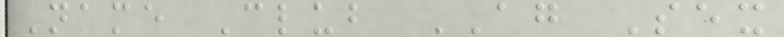Name Club AG Sex
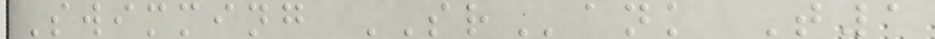Swimming SRank T1
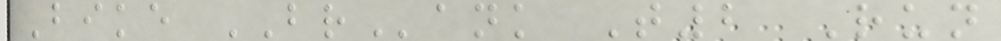Bike BRank T2 Run
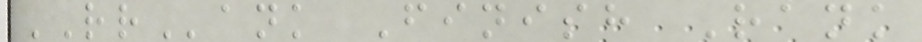RRank Finish Rank
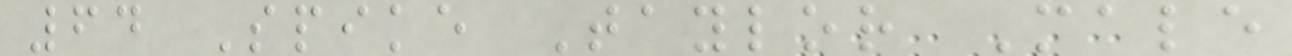64 Spike Taylor Male
